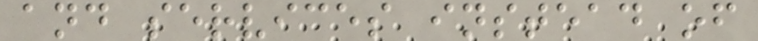and services instead of
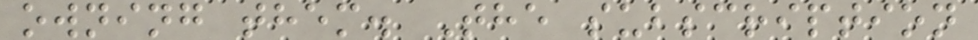owning them. The subscription
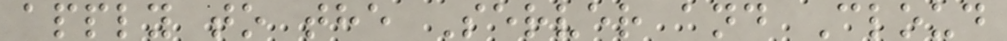apply to the Server and Cloud
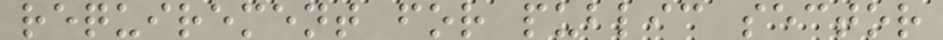requirement for public sector
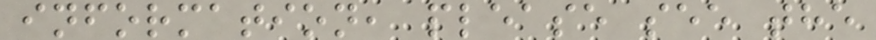information, please see the
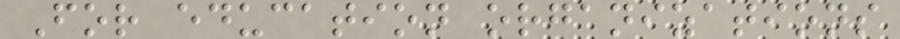For education organizations
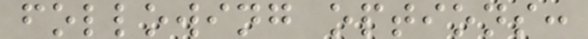following options:
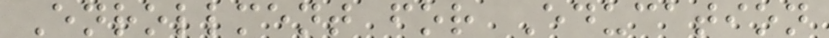Enrollment for Education
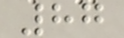87
